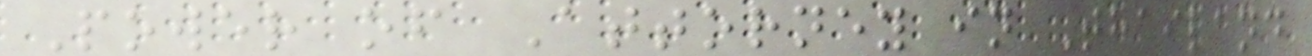Power of Attorney in Thailand
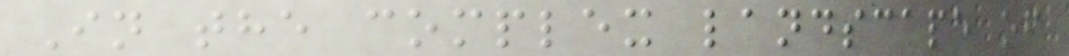In the complex landscape of
